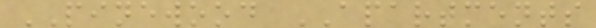PINEWOOD APARTMENTS
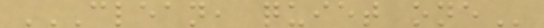CLEAN, QUIET ONE
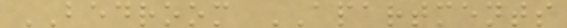BEDROOM APARTMENTS
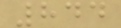844
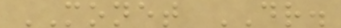MONET DR.
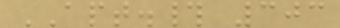APT.# 303
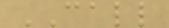CALL
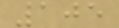105
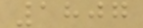1807
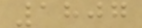1807
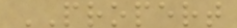PROPERT
